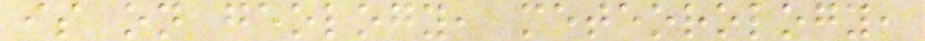is on geology, meteorology,
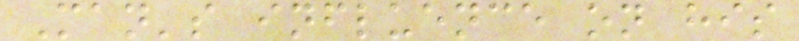Man's influence on his
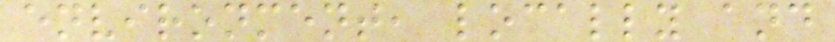environment, locally and
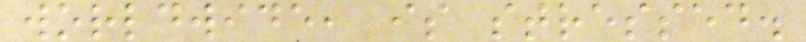worldwide, is stressed.
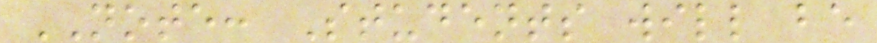NOTE: Students will be
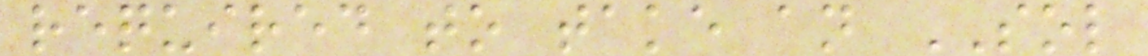required to take an SOL
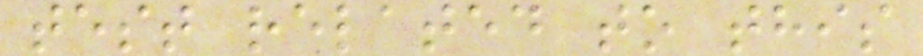test related to this
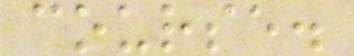course.
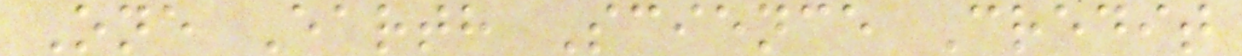One Earth Science Credit
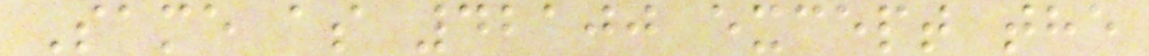Same as 42100 except the
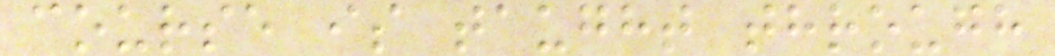course is taught through
